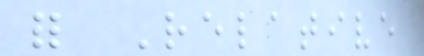for Relative
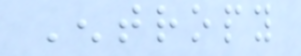Entropy
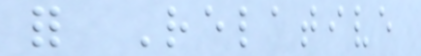for Relative
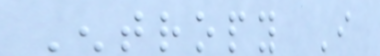Entropy I
